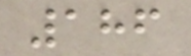186
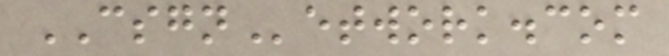CSGNetwork.com
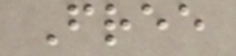Free
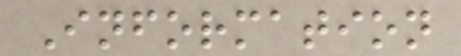Information
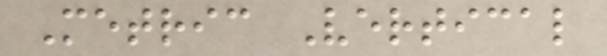Metric Vertical
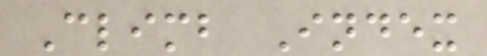Climb Index
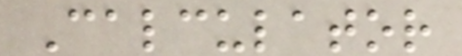Calculator
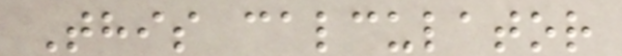This calculator
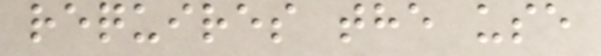requires the use
